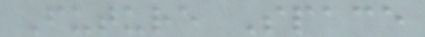Future Space
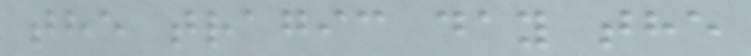the tragic day the
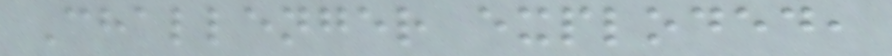Challenger exploded,
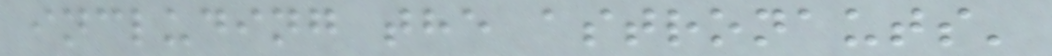including the astronauts'
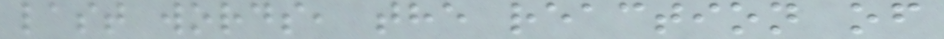last words, the reaction of
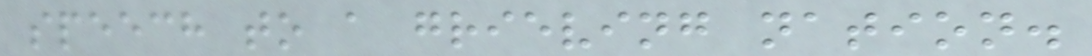speech to a grieving nation.
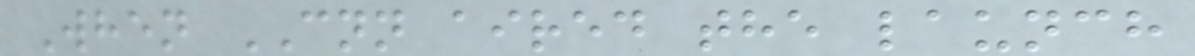When CNN aired the launch
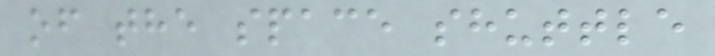of the space shuttle
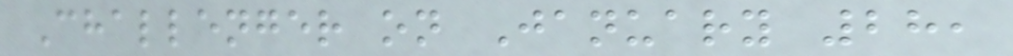Challenger on January 28,
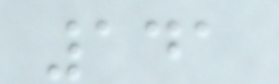141
